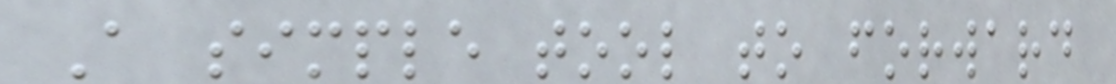A simple tool to forward
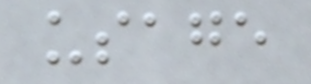usage
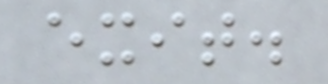exit.
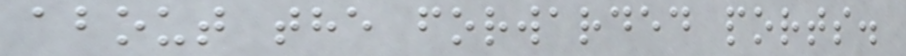about the forwarded ports.
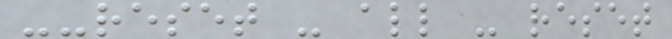--reset - all - reset
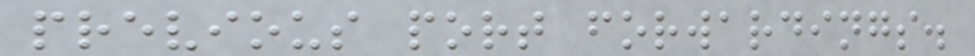previous port forwardings.
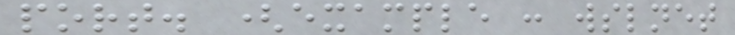port. (example : wslnet
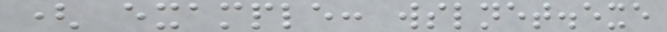( example: wslnet.exe
